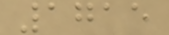1715
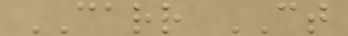CARR CT
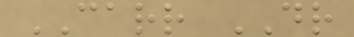CARR DR
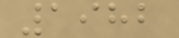1982
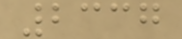2337
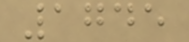1745
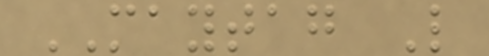MAYTAG L
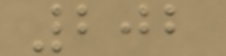202
